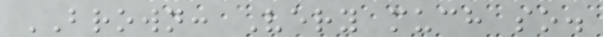BROWN: Very much so.
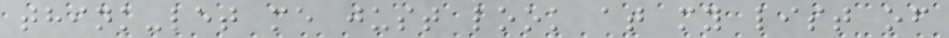think-let me just look at my list of
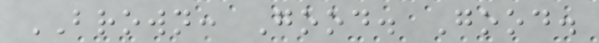BROWN: Good. Good.
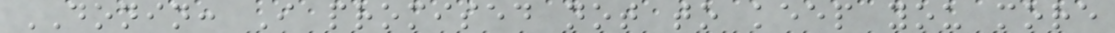DONIN: I promised not to keep you more
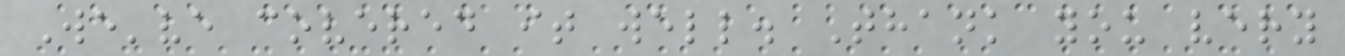We've covered it well. Thank you very
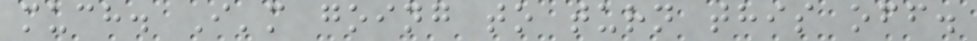much. I'm going to turn this off.
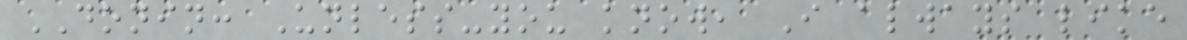DONIN: Unless-you know, I always like
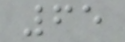65
